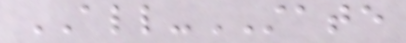ALL-STATE
